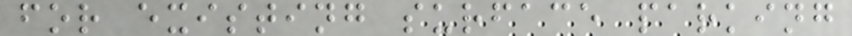for existing surface parking
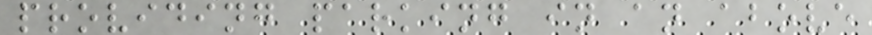providing parking in an above
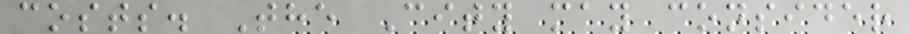costs. The City may consider
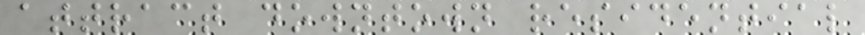attract downtown residential
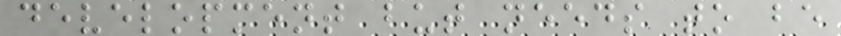development but needs to be
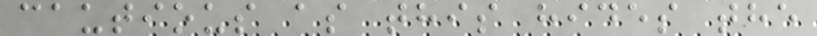cautious as this hides the
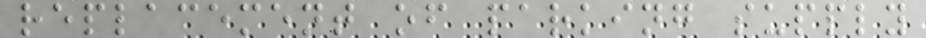replacement of parking supply
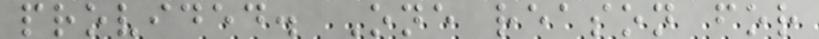provided. One reason for
